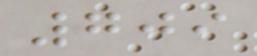709
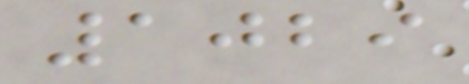1029
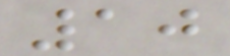10
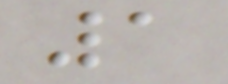1
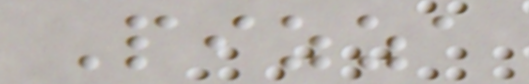Pizza
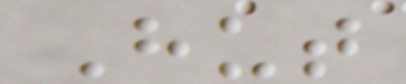Hut
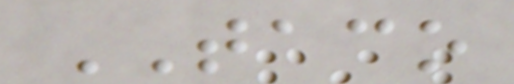TACO
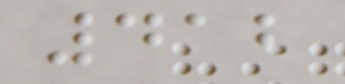412
